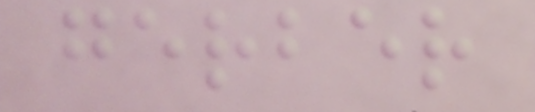gerber
